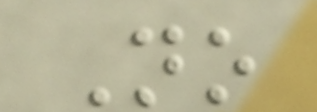No
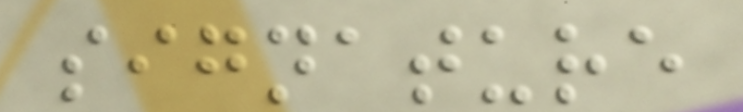signature
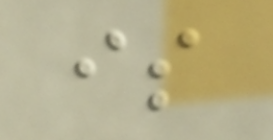is
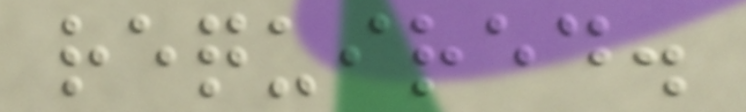required.
